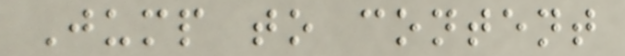Jump to content
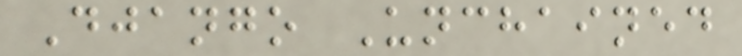Django Unchained
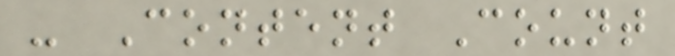- Content Count
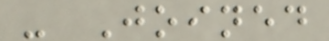- Joined
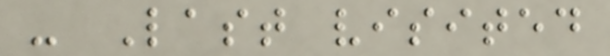- Last visited
